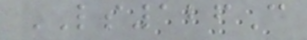LS126C
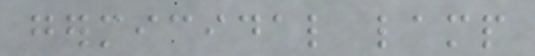germicidal lamp
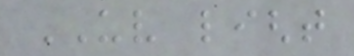UV light
